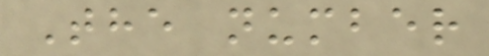The number
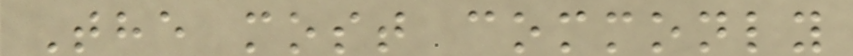The most commonly
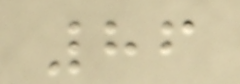86
